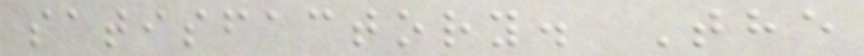satisfactory. The
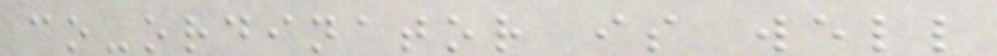co-ordinator is well
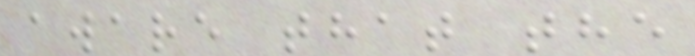aware that the
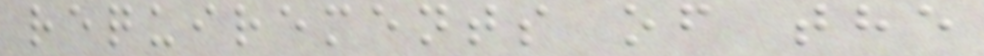requirements of the
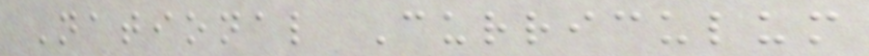National Curriculum
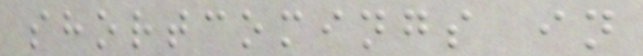shortcomings in
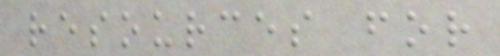resources for
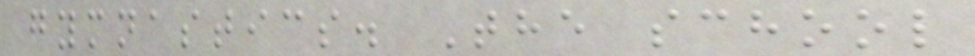gymnastics. The school
